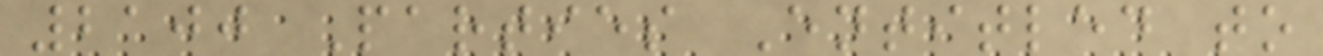2100 Parties Entitled to
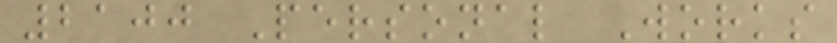2100 Personal Works
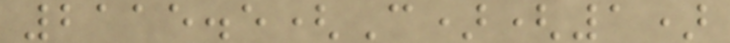2115.5(C)(1)
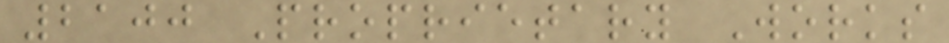2100 Proprietary Works
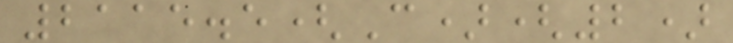2115.5(C)(2)
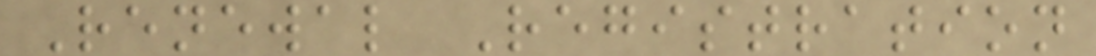Renewal Registration
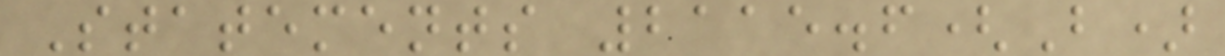Statements 2115.6(B)
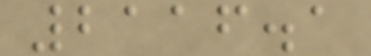2116.1
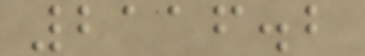2116.2
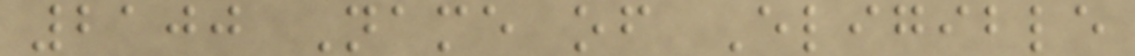2100 Name of Eligible
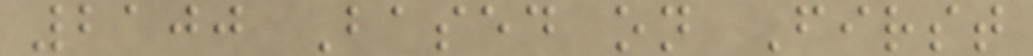2100 Based on First
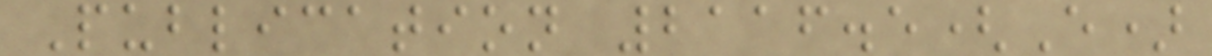Publication 2116.5(E)
